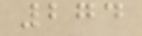274
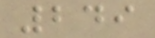249
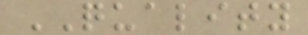QUALITY
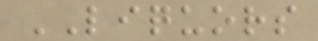LIQUORS
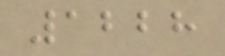1228
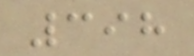398
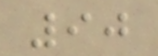90
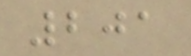201
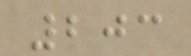203
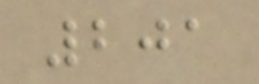201
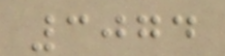3074
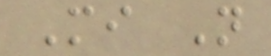Mi N
